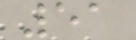51
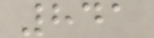841
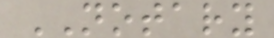NOTARY
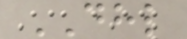DHL
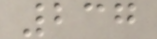237
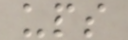ups
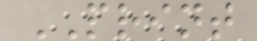PRINT
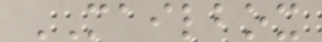MAILBOX
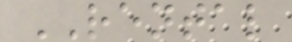RENTAL
